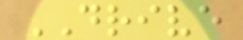DRIVE
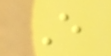E
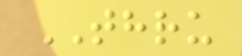THRU
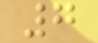7
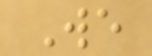We
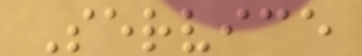Service
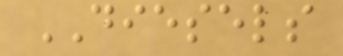DIESELS
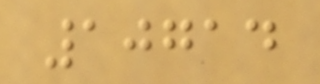10714
